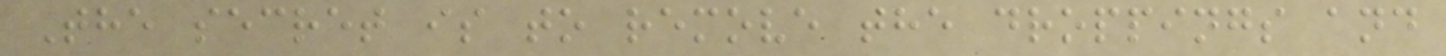The secret is to remove the droppings and
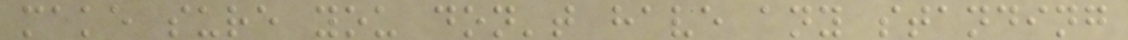make sure you don't have any standing
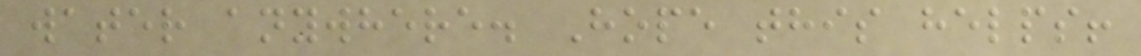water anywhere. Hope this helps!
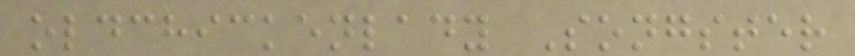oldchickenlady Songster
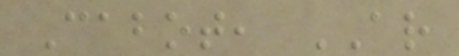Cabot, AR
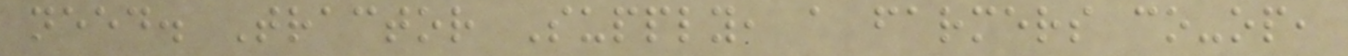need. Tractor Supply, a farmers co-op,
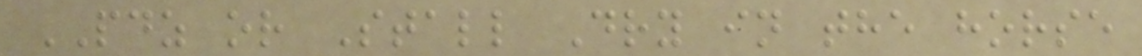PDZ or Stall Dry in the horse
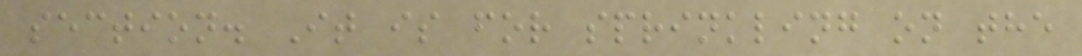section. It is for sprinkling on the
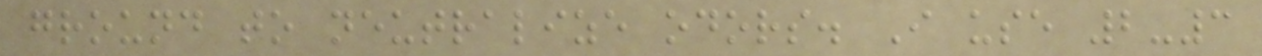ground to neutralize odors. I use 2-3
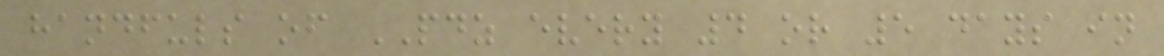handfuls of PDZ every 4 or 5 days in
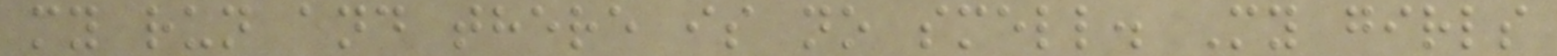my run and there is no smell. My girls
